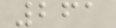261
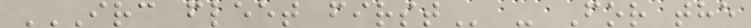IRC FLEET FIRST - For the
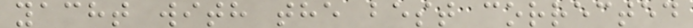yacht with the best corrected
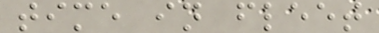time in fleet
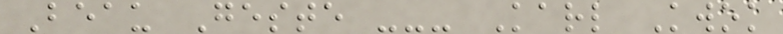Beau Geste --- Karl Kwok
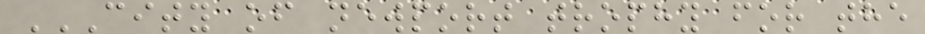CITY OF NEWPORT TROPHY FOR THE
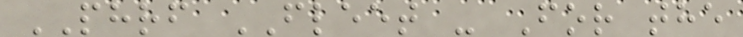PHRF FLEET - For the
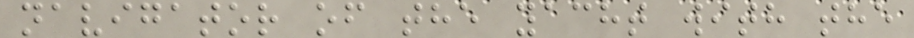navigator of the yacht with the
